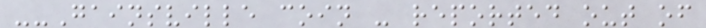--Gainsville coin - reported out of
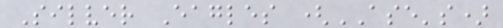Silver Eagles (ASE's)
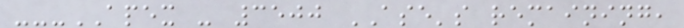---APEX - 3500 ASE's remaining,
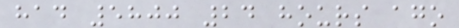had 5800 24 hours ago
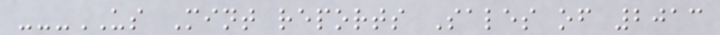---US Mint reports Sales of 2013
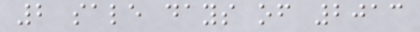2 sale days of 2013
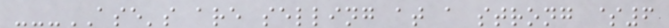---ASE's are selling at a strong $6
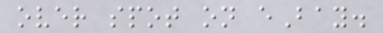over spot on eBay.
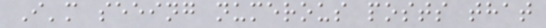I'm seeing numerous posts that
